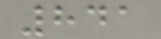841
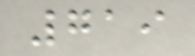719
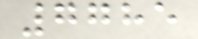7785
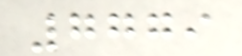7779
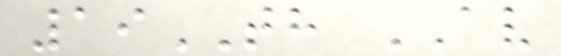19TH AV
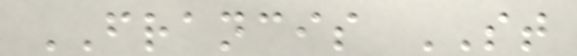FRANCIS ST
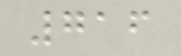716
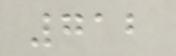712
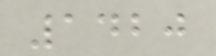1420
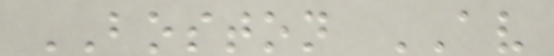BOSTON AV
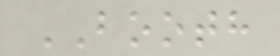BOOTH
